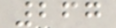267
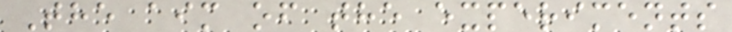The aim of the experiments
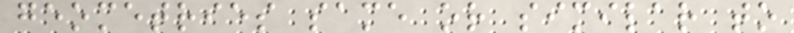geometries same or similar to
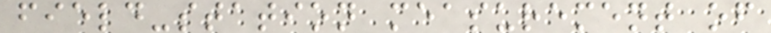field-station measurement of
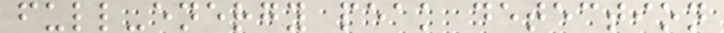full-energy peak detection
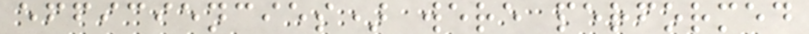efficiencies) were performed
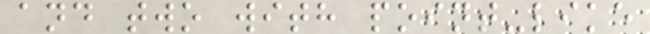and two with point-like
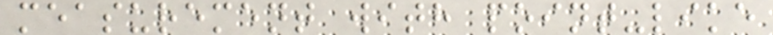measurement with point-like
